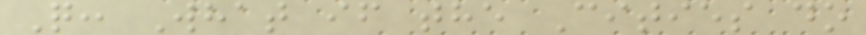Q: What if the Cities do
